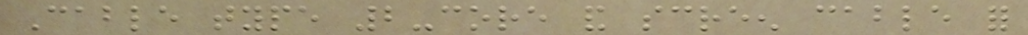Cable type 2-core and screen cable for
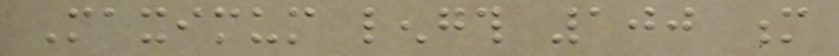Maximum length 100 m
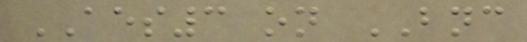AES3 on BNC
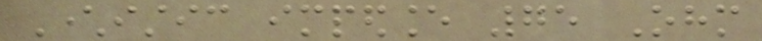Characteristic impedance 75 Ohm
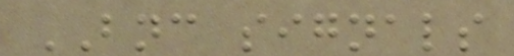BNC signals
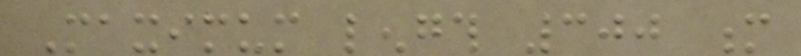Maximum length 300 m
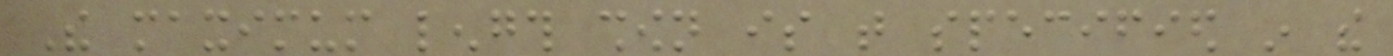The maximum length shown is that specified in the
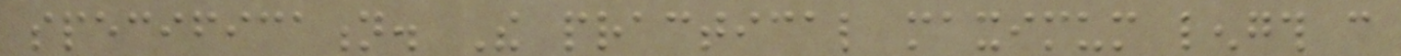specification. The practical maximum length can
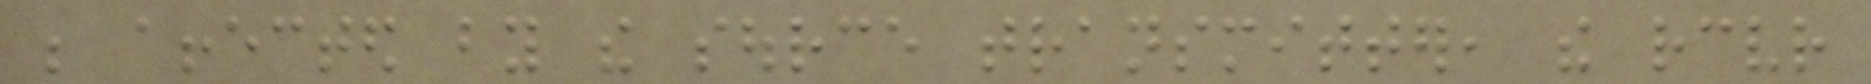be affected by the source transmitter, the receiver
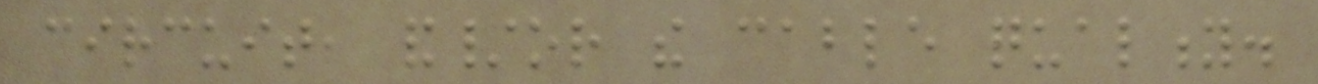circuit, and/or the cable quality.
